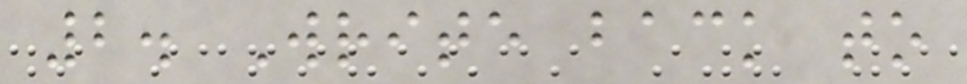2. Write back to
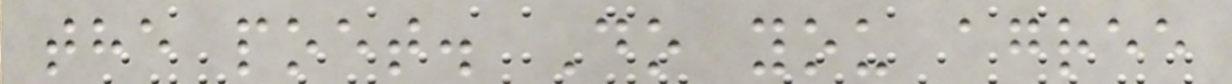the poet. Do you agree
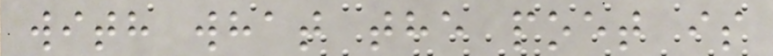with what the poet is
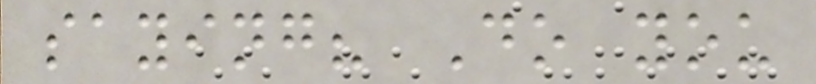saying? Do you
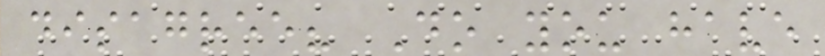disagree? Do you have
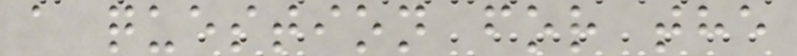a question for the
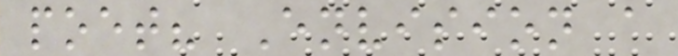poet? Envision a
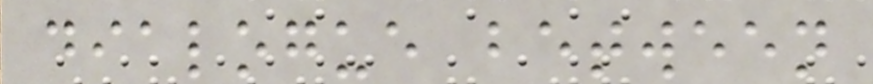dialogue between
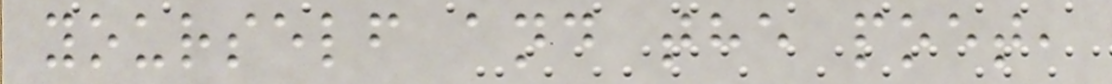yourself and the poet,
